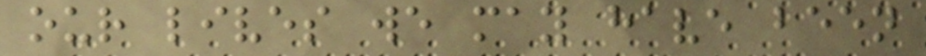our lives we may have been
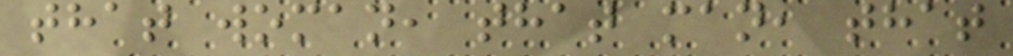that woman, that man, that
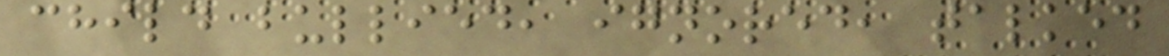child bullied, ignored, talked
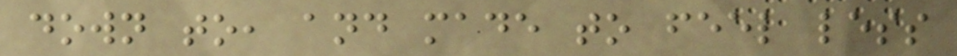down to, and made to feel less
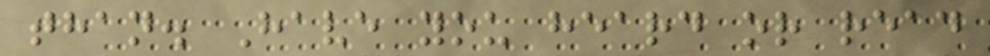than. Have you heard or read
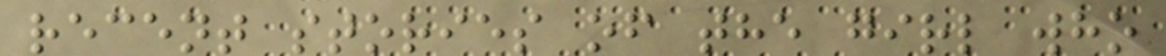recent stories of the girl who
